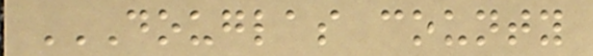DOUGLAS COUNTY
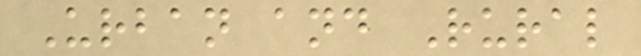Urban and Rural
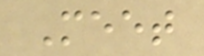Meet
